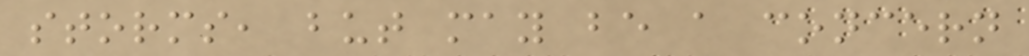storms, but may be a concern
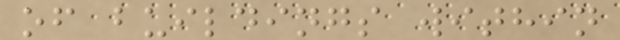of buildings within
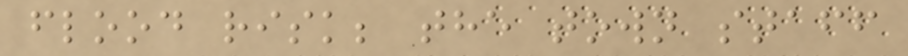flood risk; the town staff
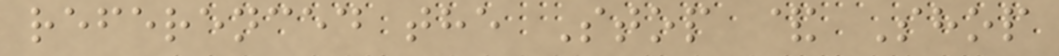referenced the Stop & Shop
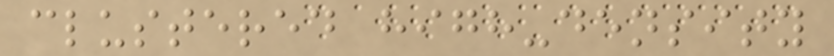clustered high-density
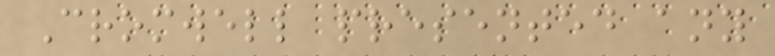Cromwell presented any
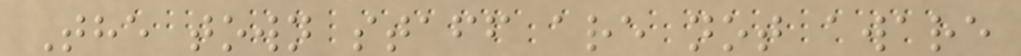The town staff are not aware
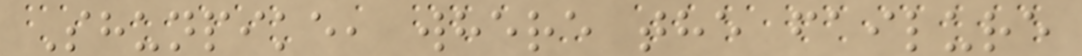Shunpike, where the failure
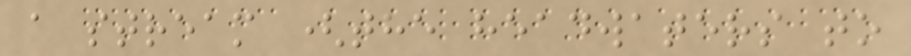a stream (the headwaters to
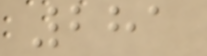281
